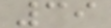39
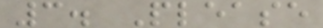3. Please
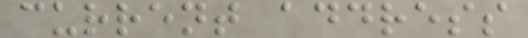current address
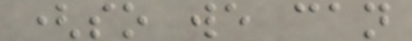(so we can
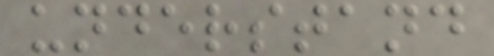understand
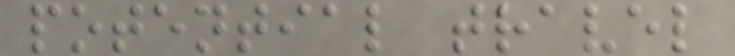potential travel
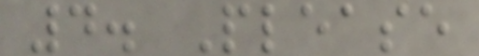4. Please
